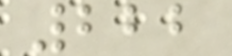222
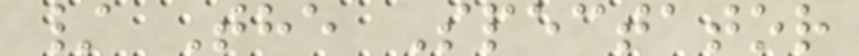/ The Spectator
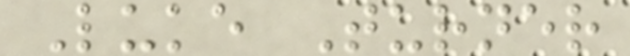Luke Turner
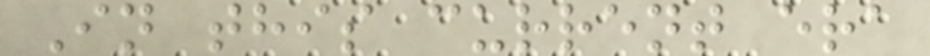In this current era
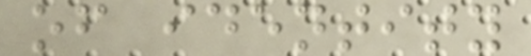of identity
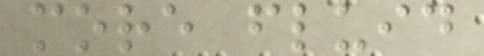more fluid
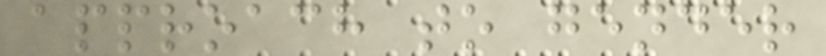approach to gender
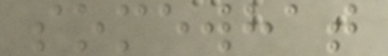somewhat
